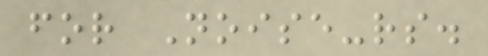for Noise-rs.
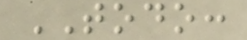TODO:
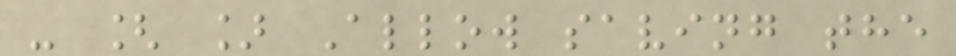- [ ] Allow saving the
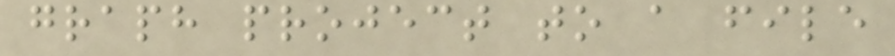graph project to a file
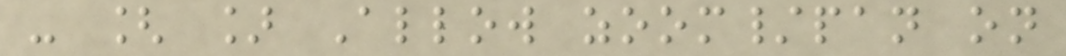- [ ] Allow zoom/pan on
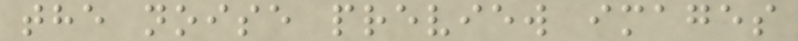the noise preview images
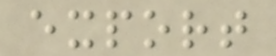export
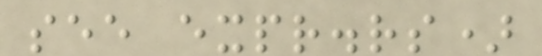see expr.rs)
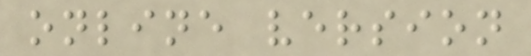online version
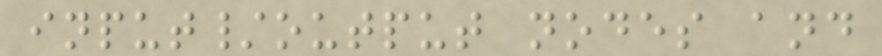input/output nodes and
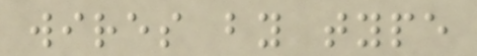wires by type
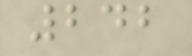242
